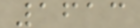1613
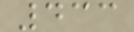433
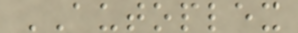AUTOPLEX
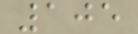105
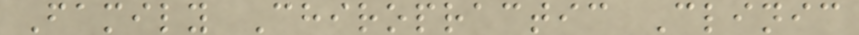Family Chiropractic Clinic
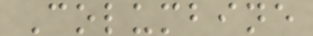Columbine
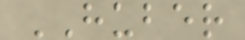HUBER
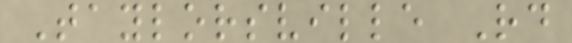Taylorsville Rd
